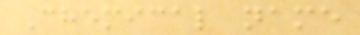Chemical name
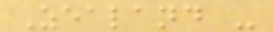Zealand -
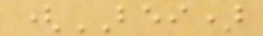(BEI)
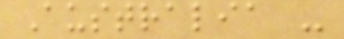Australia -
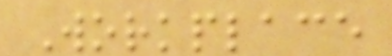Workplace
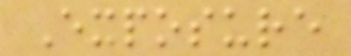Exposure
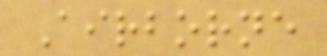Airborne
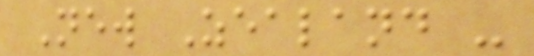New Zealand -
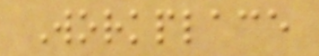Workplace
